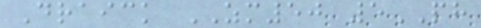Draick ZM50 5PH
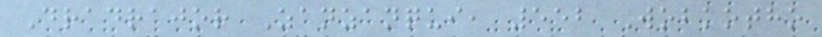Dradrajor Zanzanqui, 552 Wobkotho
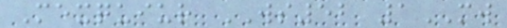Mexquiur WS52 1MW
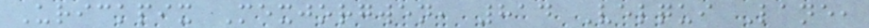Urickpix Mexjorgwen, 814 Velqui Lane,
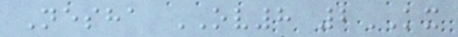Nesha OV8 2KX
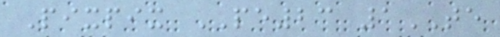Pixpix PE23 1TE
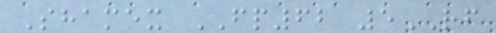Shamex FP62 5RF
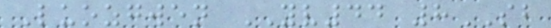Luozgwen YV44 8SB
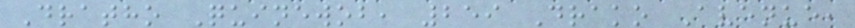Dratho Quinewob, 259 Drako Avenue,
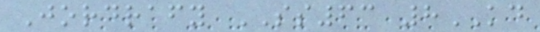Jordrafy SS63 8KD
